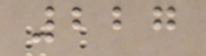227
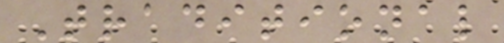Traditional
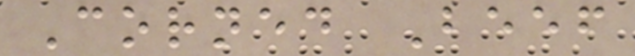Corned Beef
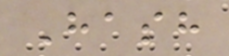Hash
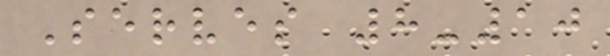Serves 8-10
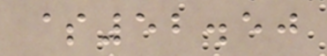$52.50
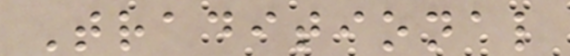Traditional
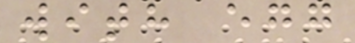with egg
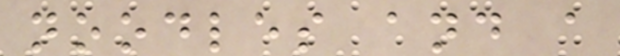noodles and a
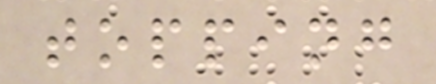topping
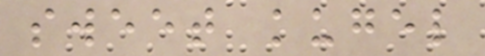sweet kugel
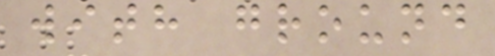with ground
